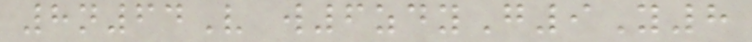8n64V w6zdyG9Y8
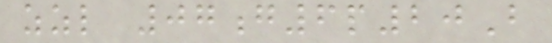zzl 07g6p20B
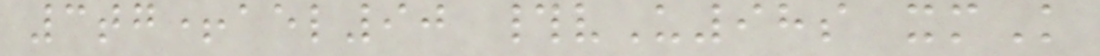3tg+ael90 #vU98s xmK
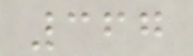367
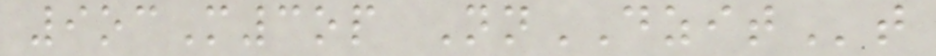9ocM3op NnDZITt
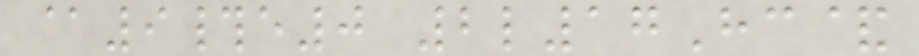@9#e0 2l17Hc&
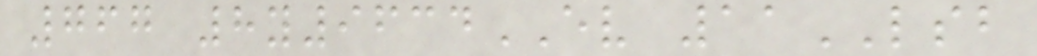767 8y9634EV 11LSB
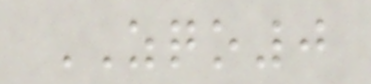ZQO0
